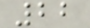22
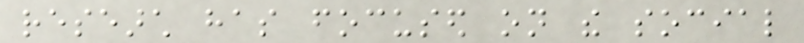research has focused on the social
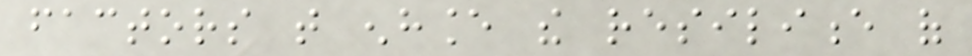factors that enhance the resilience of
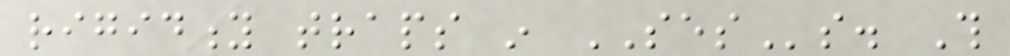rigidity traps in SESs. This
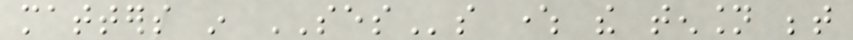matters in SESs where the tension between
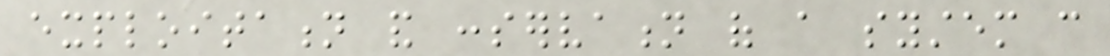exploitation and conservation of a system can
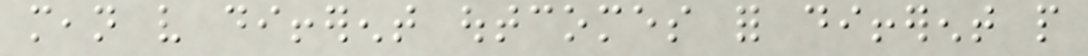mean very different outcomes for different people
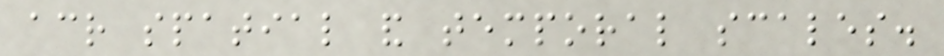across spatial and temporal scales.
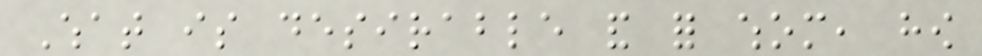What is desirable and for whom, how
